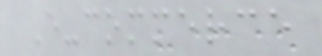E-commerce
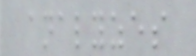analyzes
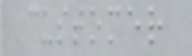customer
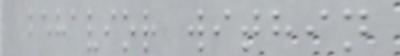behavior within
